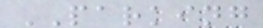PARKING
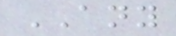ANY
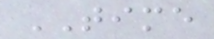TIME
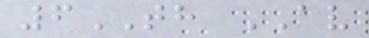6TH AV
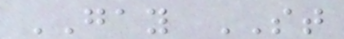GAY ST
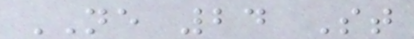NE 24 St
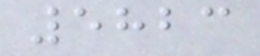5823
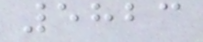5823
